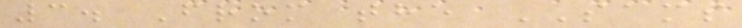3. From the SAMS
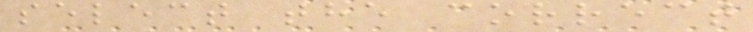select the correct
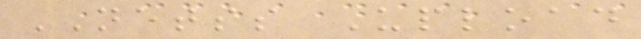NETSS Upload
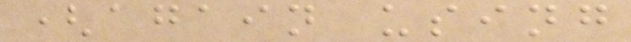(again using
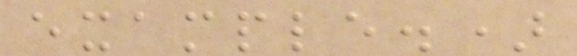example.)
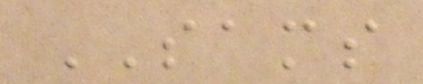SAMS
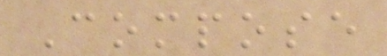Compose
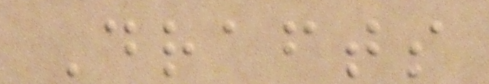Drafts
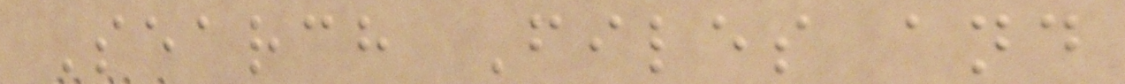Search Files and
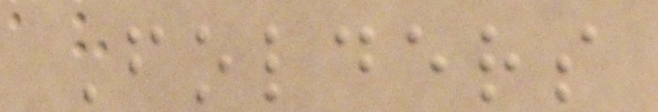Folders
